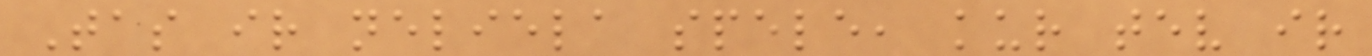Tas ir neliela spele, kur tev ir
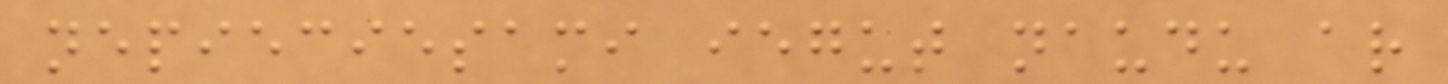nepieciesami iegut naudu ar
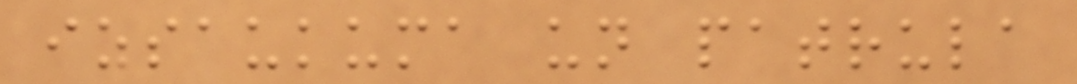izsaukuma un patrula
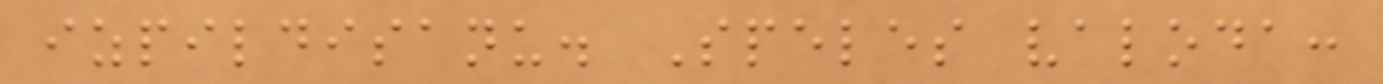izpildisanu. Speles valoda:
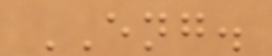ENG.
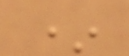*
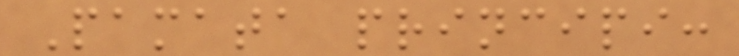Pamata principi:
